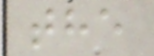the
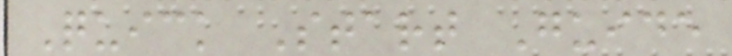Quick Start Guide
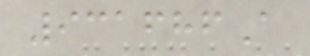931686A
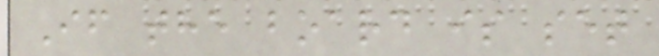If the board is set
